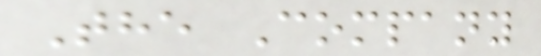The Company
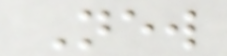New
